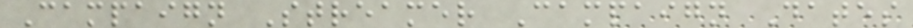Campaign Streamer Campaign Dates
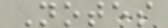Notes
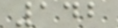142
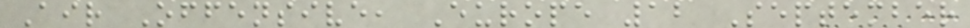Air Offensive, Europe 12 September
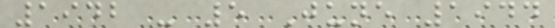1942 - 5 June 1944
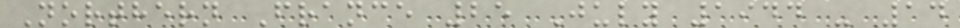Northern France 25 July 1944 - 14
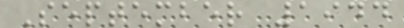September 1944
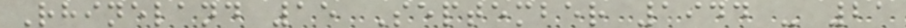Rhineland 15 September 1944 - 21
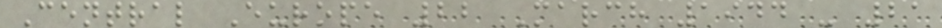Central Europe 22 March 1944 - 21
